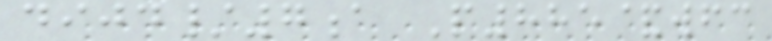dijd/7a P885&wfc
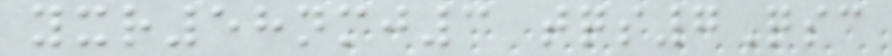yxr58nmj3 tqs7Qsc
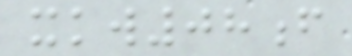xkw08f
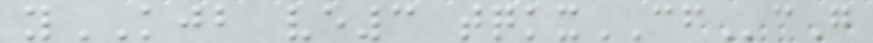yKJB ve3 tqkxCFcG
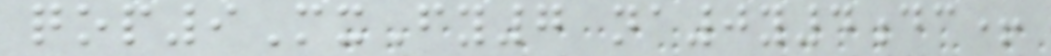qop9MxFy7 na0y4dc+
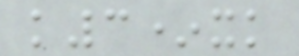k3*xk
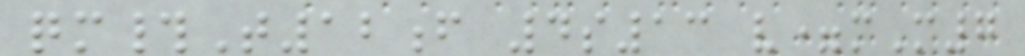qm#T12f 4s13 v=mM7
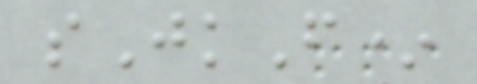sJkF*
